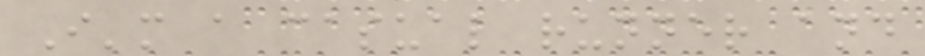I'm a casual runner and
